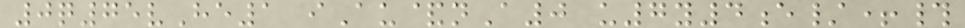0q75vHe1 iAu&nA0 u7y4e/+#
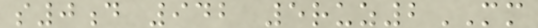s0d 942 5ruz2MM
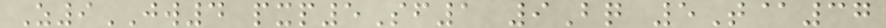Z9JW4 pxp5Sf1 9Bq 5T@37
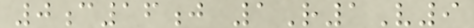0c16j 1R1V9
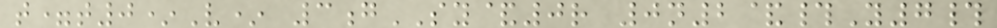t=t0*V* 3gSY&0r 0n2&#Y7#
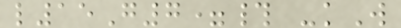l15G7=# -kW
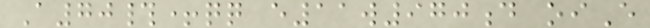A70#+qq e11w970d oiE
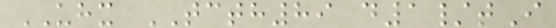UHX TCTH89 d1/tI
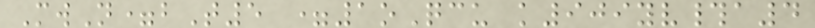MwN=bT5 =1oQcu k909yv#a4
